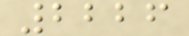2226
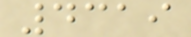4319
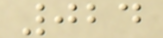024
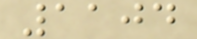1104
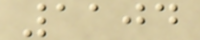1104
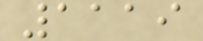1119
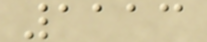1113
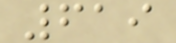619
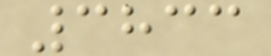3833
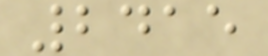2415
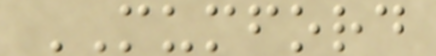MUMFORD
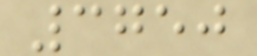3750
